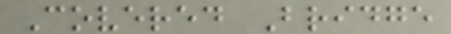Covered Bridge
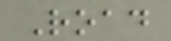Road
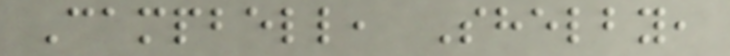Campbell, Shelby,
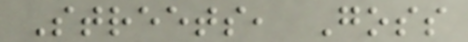Streets, Goss
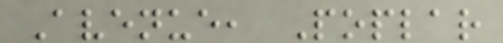Avenue, Poplar
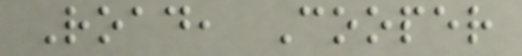Road, Cooper
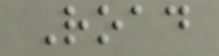Road
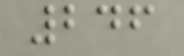246
